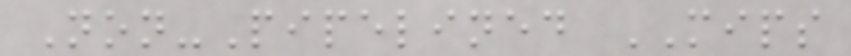Non-Pipelined MIPS
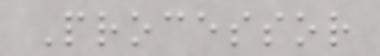Processor
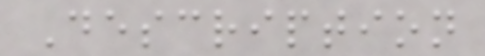Description
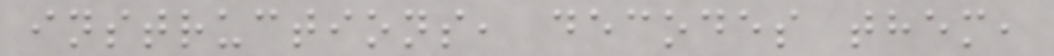instructions, decodes them,
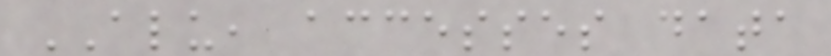ALU, accesses data
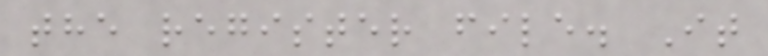the register file. It
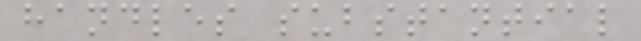handles substantial
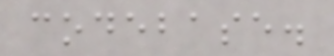codebase.
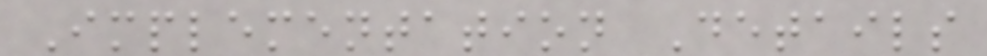Implementation Details
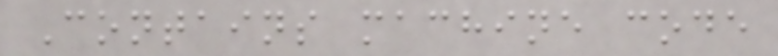Contains machine code
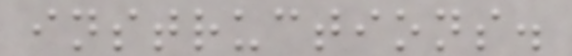instructions.
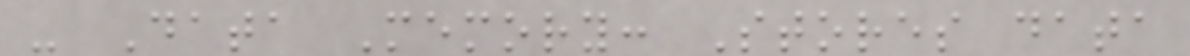- Data Memory: Stores data
